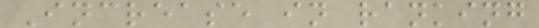Increase in ranking
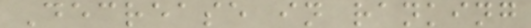Decrease in ranking
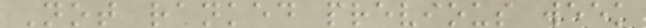Not ranked previous week
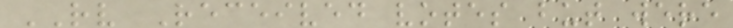RV Received votes but were
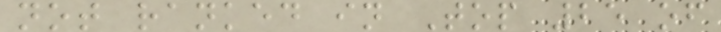not ranked in Top 25 of
